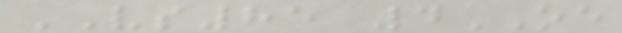VS85 4OE
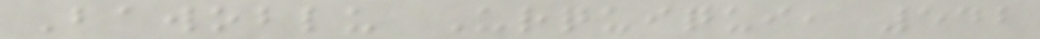Bawoblu Urquiqui, 542
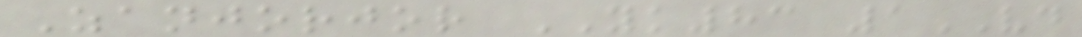Zanjorjor YK83 1VD
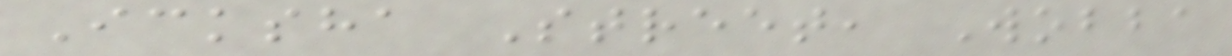Icksha Street, Wobba
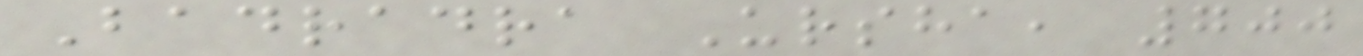Badradra Ursha, 700
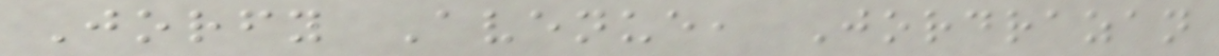Jorfy Avenue, Jordrazan
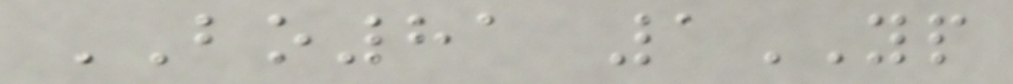BO81 1YP
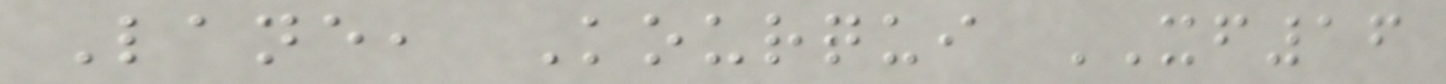Lane, Kourqui XF16
